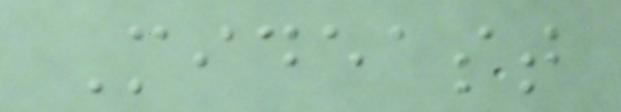Mideast
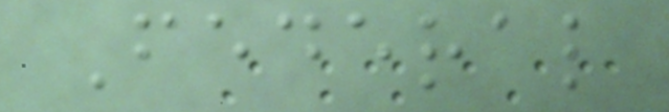Federal
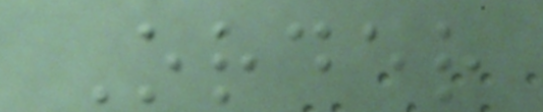Order
